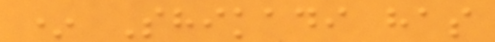* Shikadi has
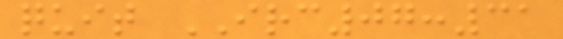quit IRC07:31
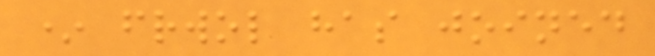* frwol has joined
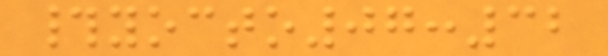#yocto07:32
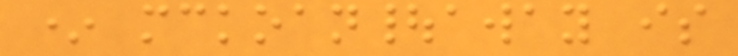* mckoan|away is
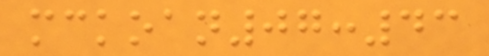mckoan07:43
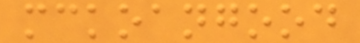mckoangood
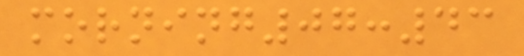morning07:43
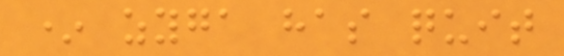* zyga has quit
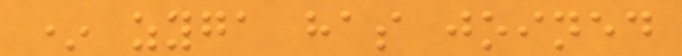* zyga has joined
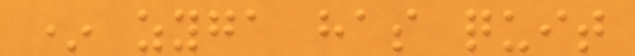* zyga has quit
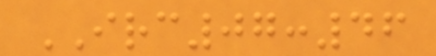IRC07:46
